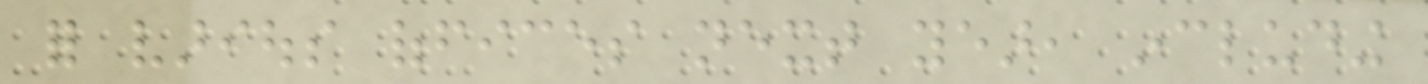for various offices next year, including
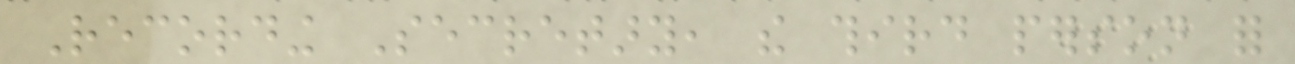Recording Secretary, the third person for
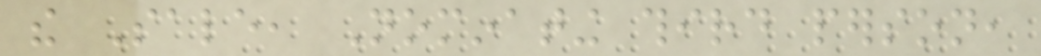the Sale, Nominating third person,
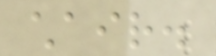chair.
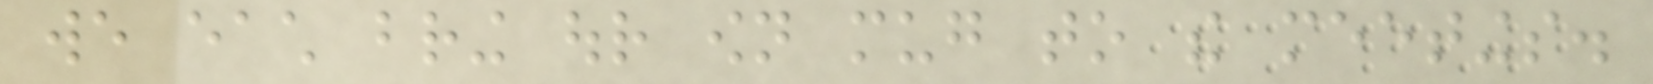we each bring our own mug to the meetings.
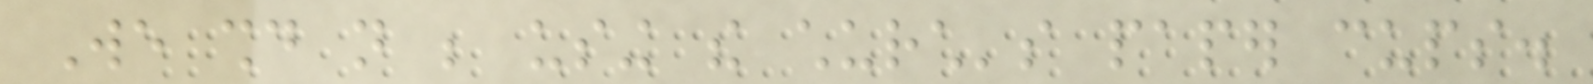We should not be using the church's paper cups.
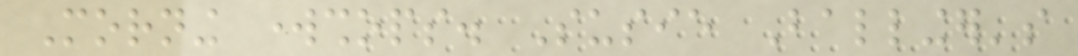Morning workshops. Susie Ballinger's
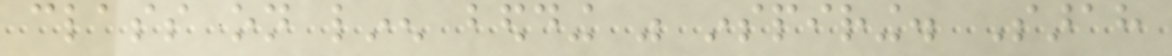class on linen bedding was inspiring. Sarah
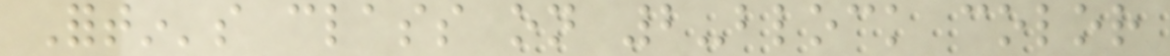Fortin's class on 2-block color
